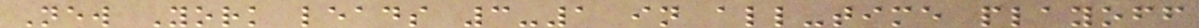New York leads 3-1 in all-time playoff
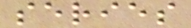series
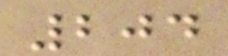204
